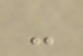-
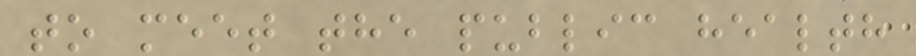to meet the public health
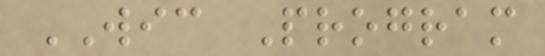WIC Program
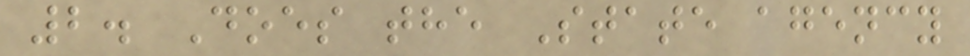2. Does the State agency
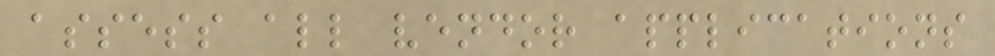assess all vendor applications
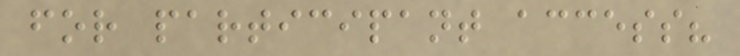for participant access?
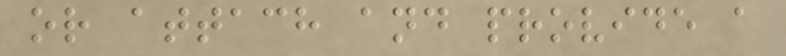or attach and provide a
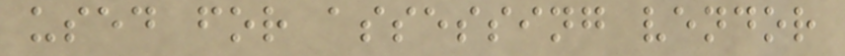used for assessing vendor
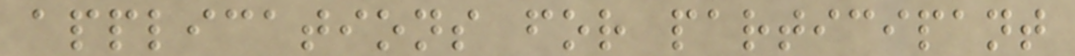applications for participant
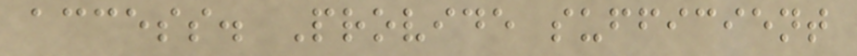access. Provide sufficient
